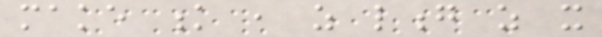make k , as long as it
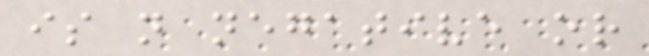is not negative or
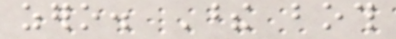zero. These both
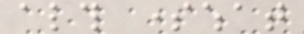although somewhat
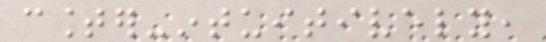counter-intuitively,
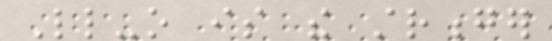Little-o is the stronger
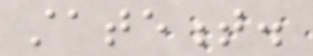statement.
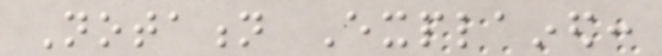Notation Explained:
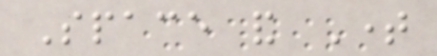Space and Time
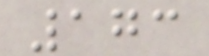173
